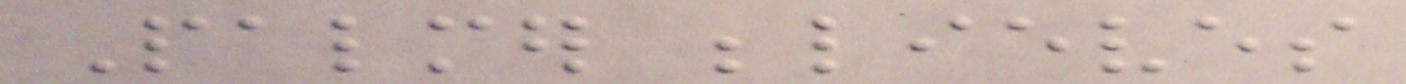Palmer believes
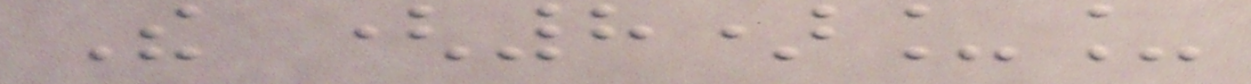The (8)__
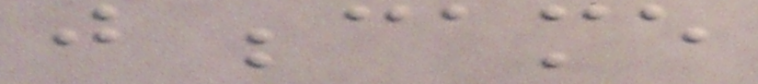just became
